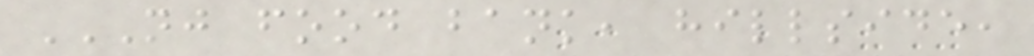NJ FOOD BANK, HILLSIDE,
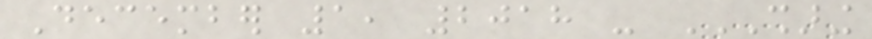December 1, 2018 - SHARING
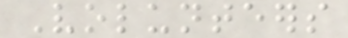Volunteers
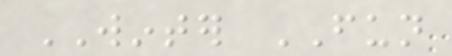WINTER FUN
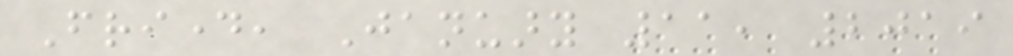Friday, January 11, 2019
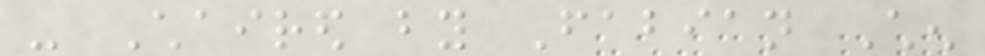- Chaired by Fabian Chen
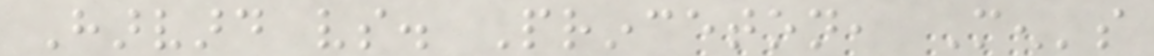Harvard vs. Princeton, Men's
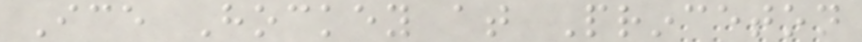Ice Hockey at Princeton
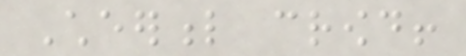Cheerful crowd!
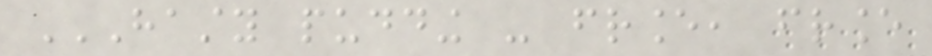HASTY PUDDING - FRANCE, FRANCE
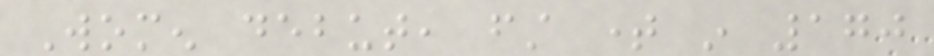Women debut, first time in 170
